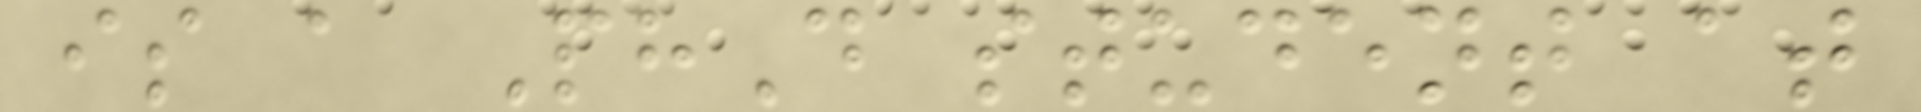is a PhD student at
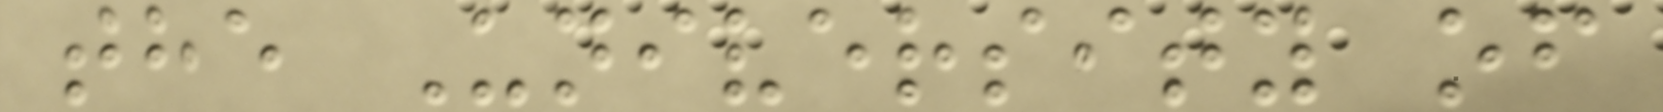the University of
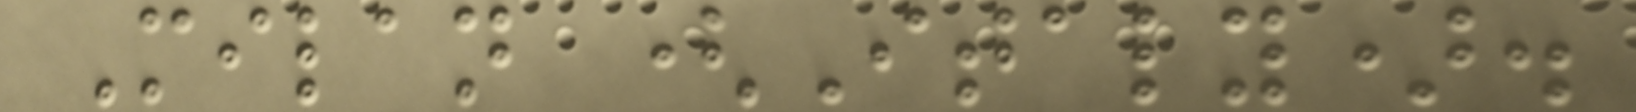Milan (Italy).
